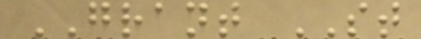GRANT ST
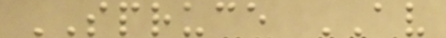SPRUCE AV
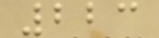223
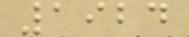1924
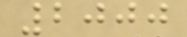2000
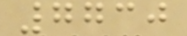7730
